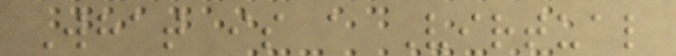What is a Virtual
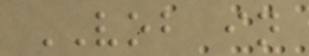VOB in
